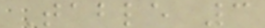Table 3
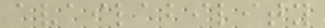availability
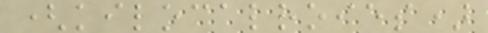(kilocalroies)
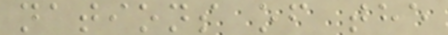nations of the
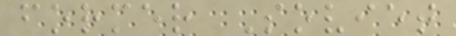former Soviet
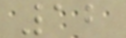12
